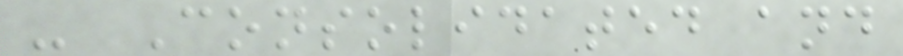- Consolidated and
